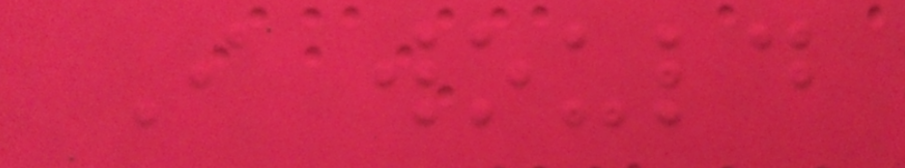I would
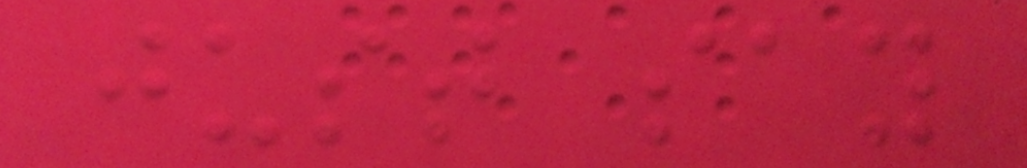just say
